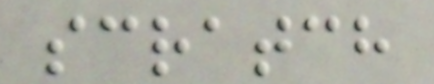scratch
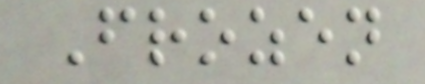Frozen
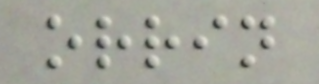orrin
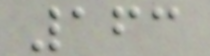163
